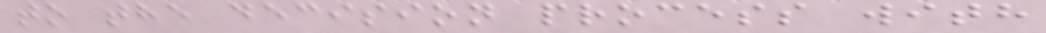to the decision process with
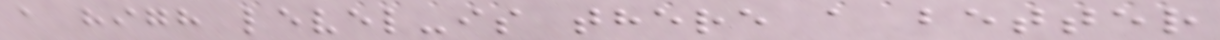a high level-is there a better
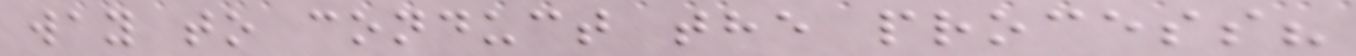way to conduct the process?
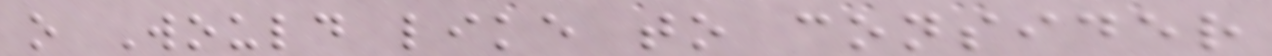o Would like to consider
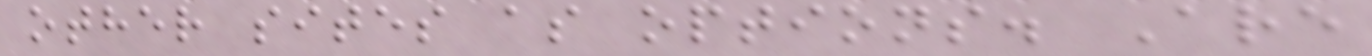other sites as options. Are
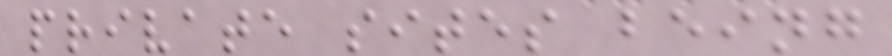private sites being
